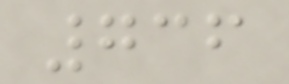736
